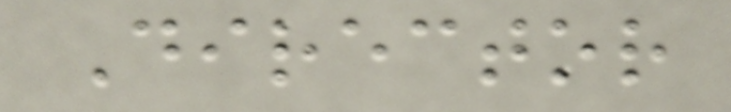Director
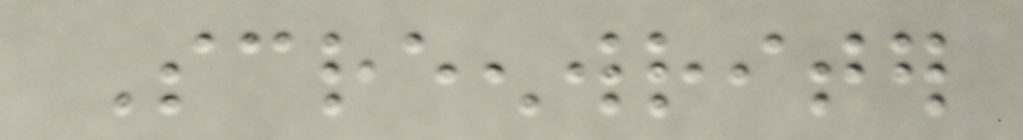Screenwriter
